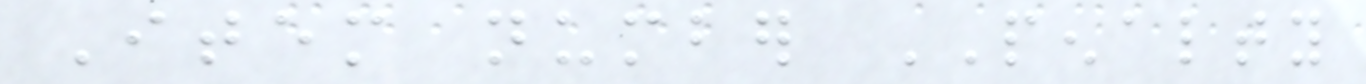Item number PENALTY
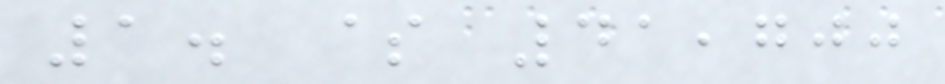1. $ 41,700
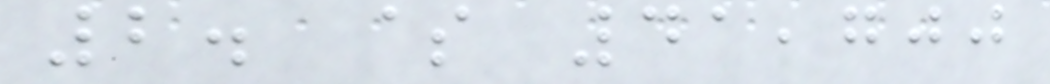2. $ 41,700
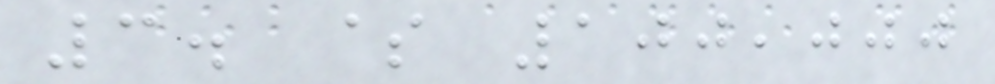3. $ 100,000
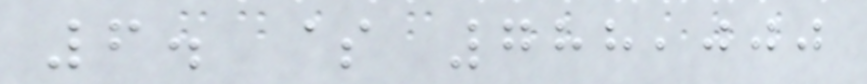6. $ 788,000
